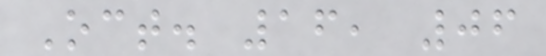Oct. 16, 06
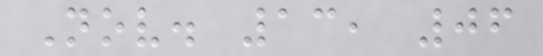Nov. 13, 06
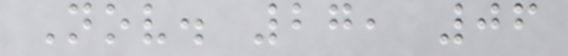Nov. 27, 06
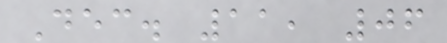Dec. 11, 06
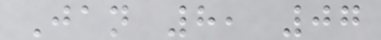Jan 8, 07
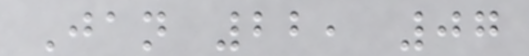Jan 22, 07
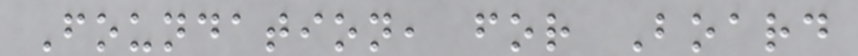Foundation, for Board
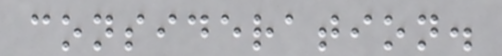consideration.
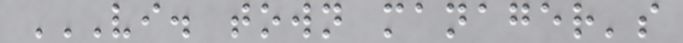VI. TOWN MANAGER'S
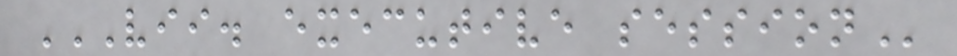VII. EXECUTIVE SESSION
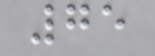75
